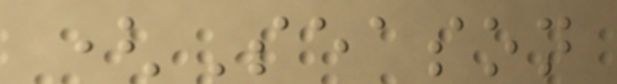(Season
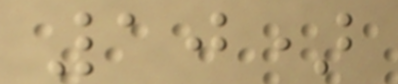10)
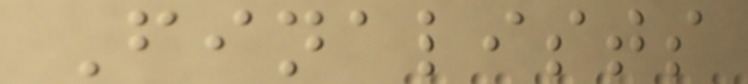Finalists
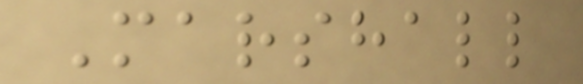Marshall
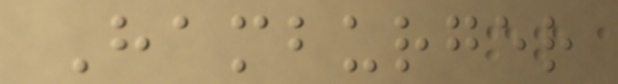Hamburger
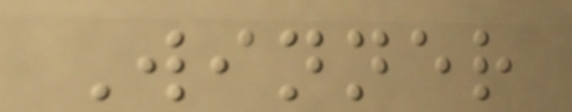Winner
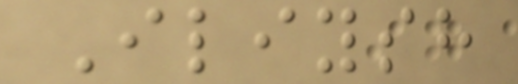Iliysh
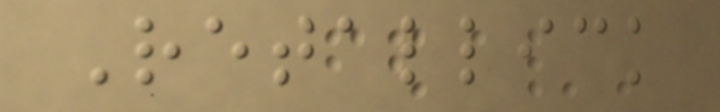Retallick
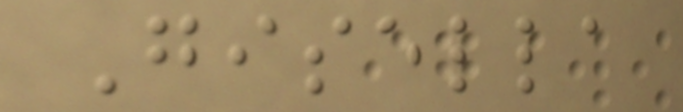Gisella
